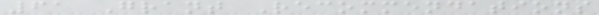61 Grant Recommendations
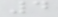4
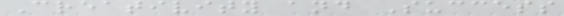Creativity and Success
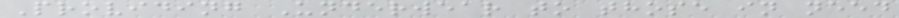Providing Underwear to those in need
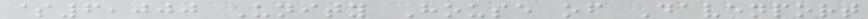$6,000 Unity House of Davenport
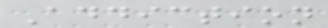Addiction
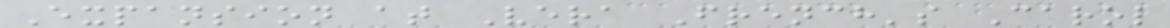Expansion at Vera French's Carol
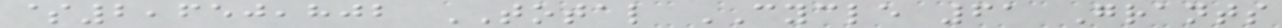$2,650,802 TOTAL CYCLE 61 Grants
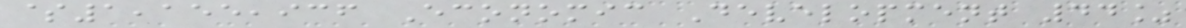$1,155,936 Economic Development 44%
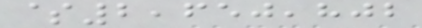$2,650,802
